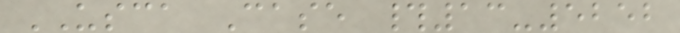USCA Case #13-5252
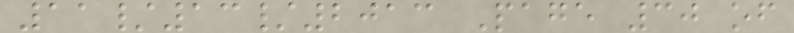11/13/2013 Page 30 of
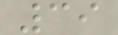39
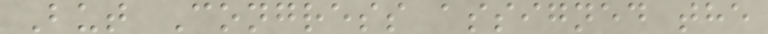But Congress assigned the
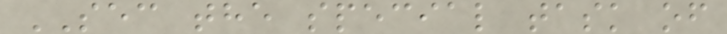SEC the special task of
